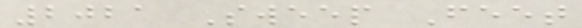2021 Sweep Feet
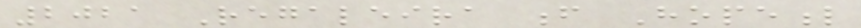2021 Regaleira f Hopeful
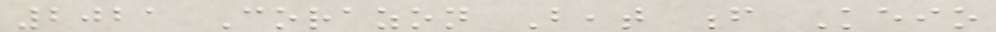2021 Corazon Beat f Keio
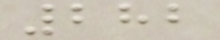282
